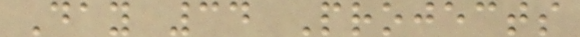Day 34 Projects
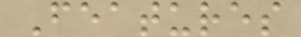Features
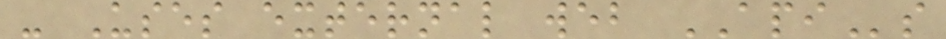- Uses external web APIs
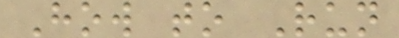How to Run
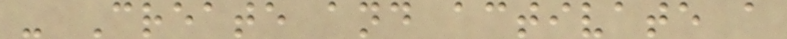- Create and activate a
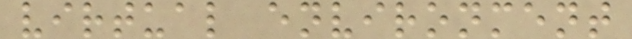virtual environment
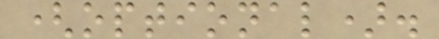(optional).
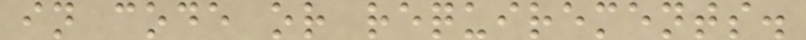in code or requirements.
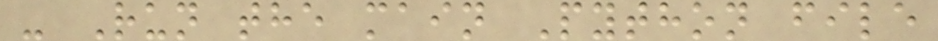- Run the main Python file
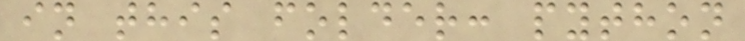in this folder: python
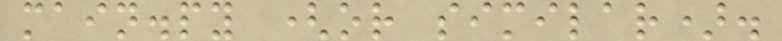main.py (or similar).
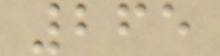265
